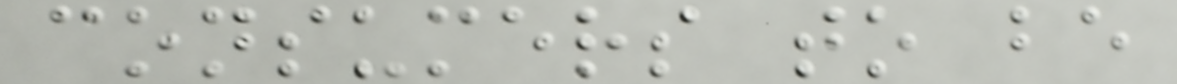consumers to be
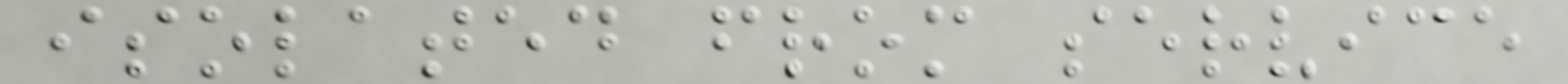isolated from service
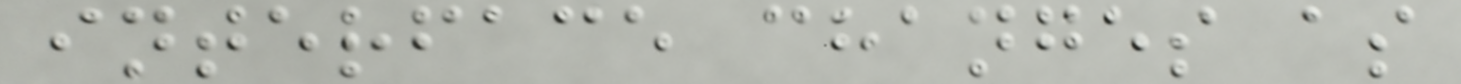interface changes as
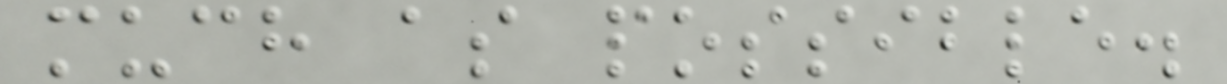much as possible.
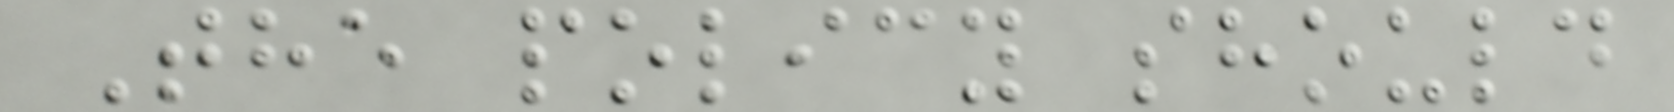The policy should
